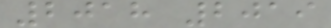2018 2019
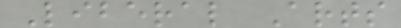Liberal Arts
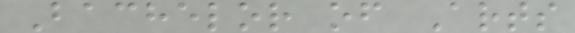Bachelor of Arts
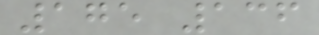175 136
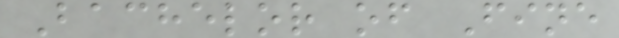Bachelor of Fine
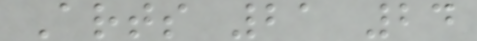Arts 21 24
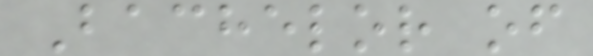Bachelor of
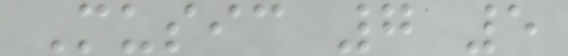Music 7 5
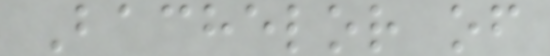Bachelor of
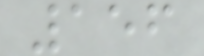156
